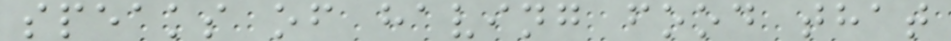speaks of having food that
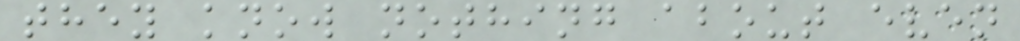they know nothing about even
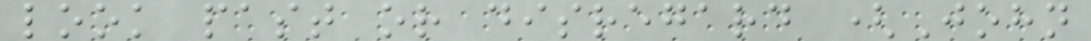look past or disregard (John
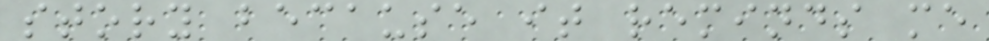story because it reminds me
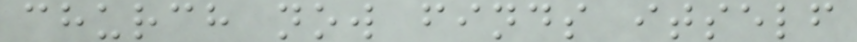church now finds itself
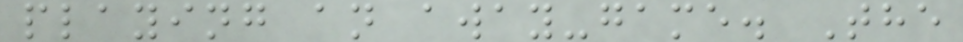playing an away-game. The
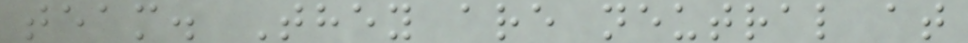team. They are neutral at
